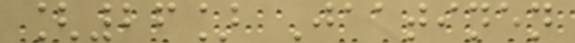[26] Jaatinen
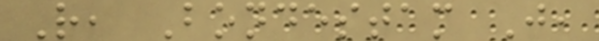R, Bondestam J,
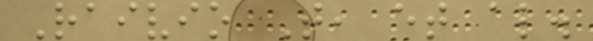Raivio T, et al.
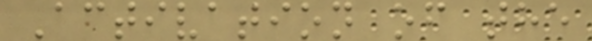Activation of the
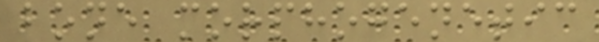bone morphogenetic
